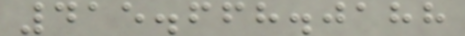415.668.0188
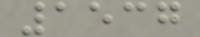1537
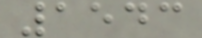1543
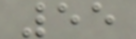55
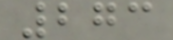273
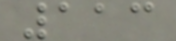113
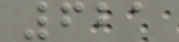621
